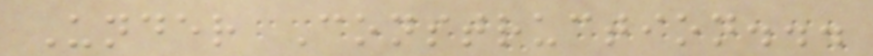Under Construction...
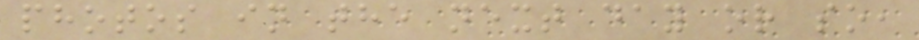photos in the next day or so,
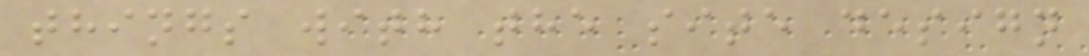things with the site design
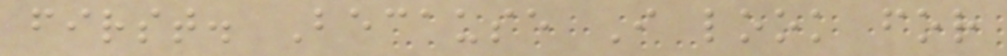first. Because I look for
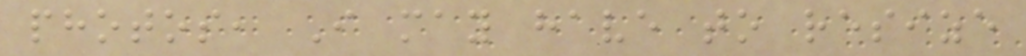photos, I may have to resize
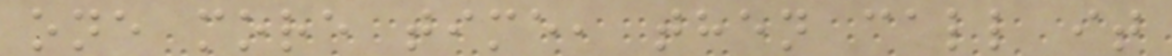one more time, then call it
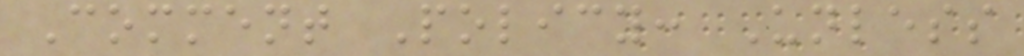Comment Policy: Unless
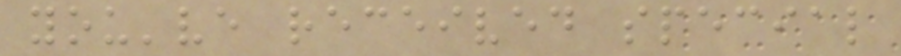you've received special
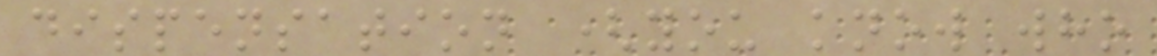dispensation (you know who
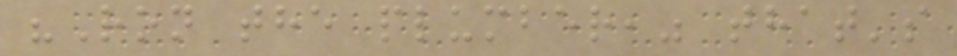"Ron the plumber," that's
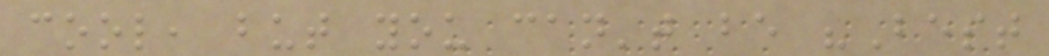cool, but you can't be "Best
